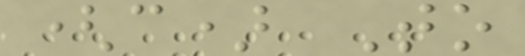(c) To
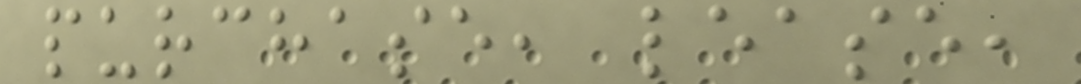purchase, lease,
